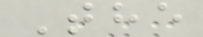The
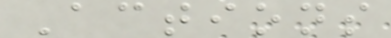Actions
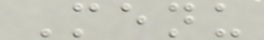Menu
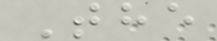The
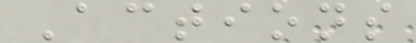Actions
